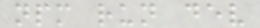npm run dev
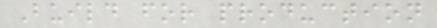Build for production
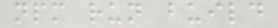npm run build
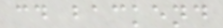cd backend
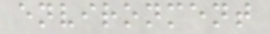environment
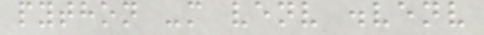python -m venv .venv
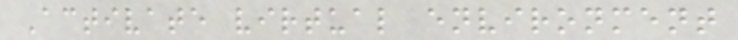Activate virtual environment
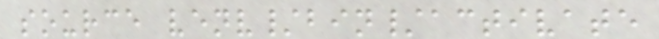source venv/bin/activate
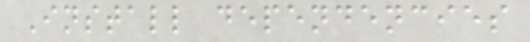Install dependencies
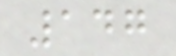147
